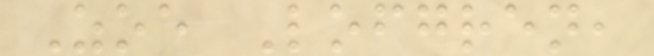Zoe Lofgren,
